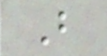B
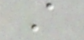A
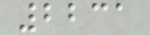2231
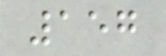157
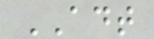ADT
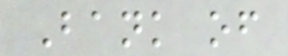Bank of
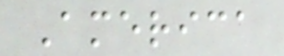America
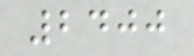2400
